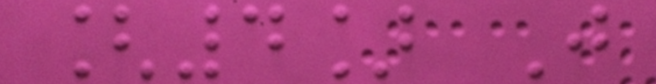[4] J
